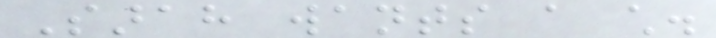Sarah wants a child.
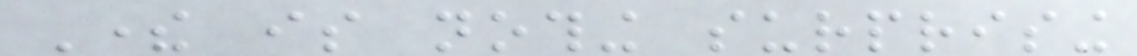There is nothing surprising
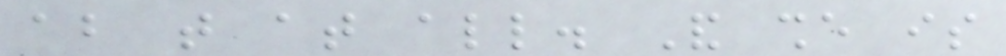about that at all. And she is
